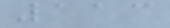113
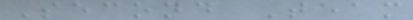Second Team
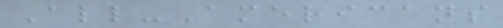All-Americans
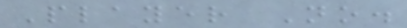Player No.
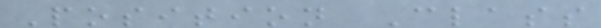Position Class
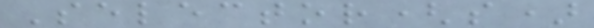Selector(s)
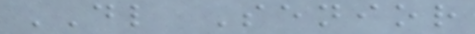DL Senior
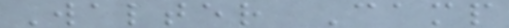Walter Camp
